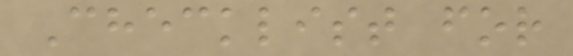Checklist for
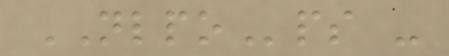NLPOps -
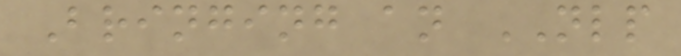Bringing an NLP
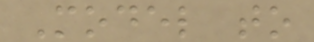Model to
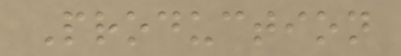Production
